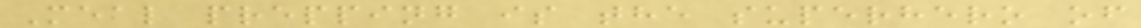Meal prepping is the superhero of
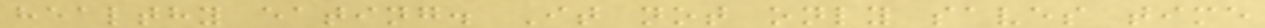healthy eating. It not only saves time
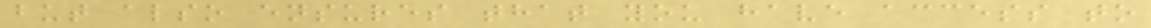but also ensures that you have access to
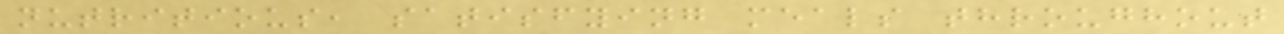nutritious, satisfying meals throughout
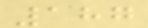187
